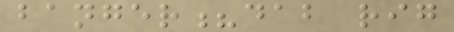banger?dab rig
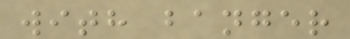with banger
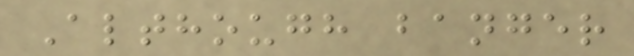Although banger
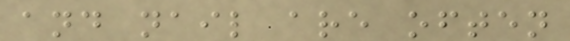and nail are often
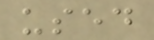used
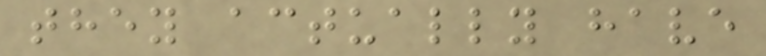they actually have
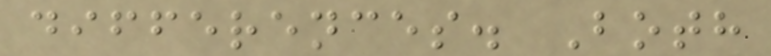differences. Both
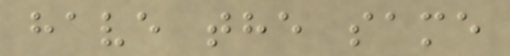have the same
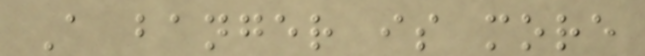A banger is more
